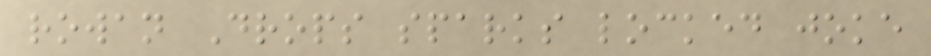rowan Drops sparks locked joke
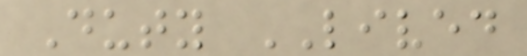Duty LIVED
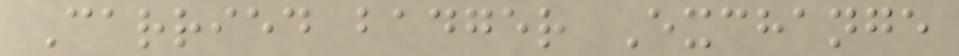Carried badger Exchange
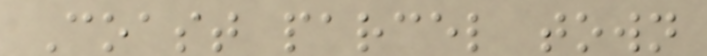Coast parcel town
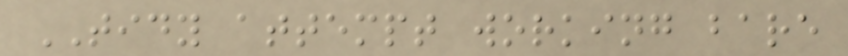TIDY attempt working bare
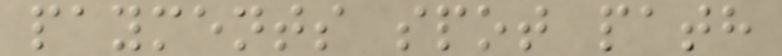payments spot path
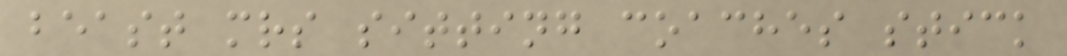beast mrs sitting coaches stick
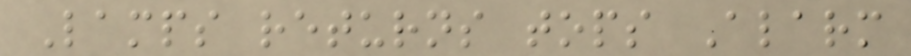Lamps returns tops Alarm
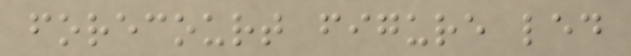forecourt figure led
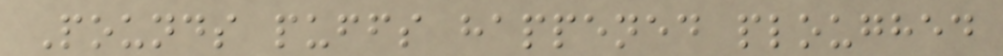Pounds puffs happened ploughed
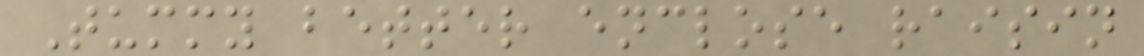Tummy better enclose raisin
